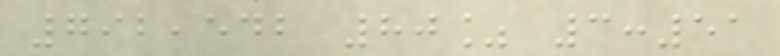792,542 80% 3:51
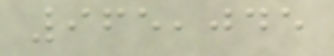965,045
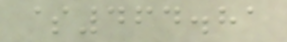$464.81
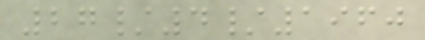27/4/1960
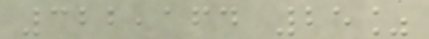322,164 25%
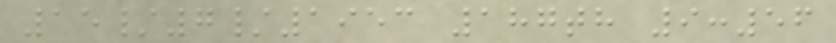15/7/1953 187th 9:56
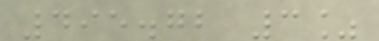495.72 3%
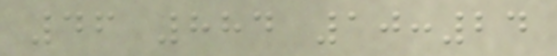46 884 10:24
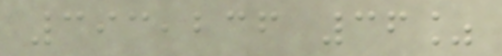393,236 36%
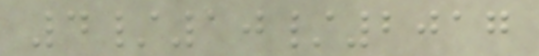4/10/2017
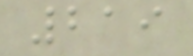219
